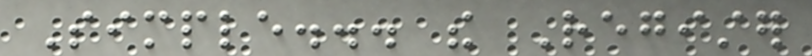Simple... the Register
